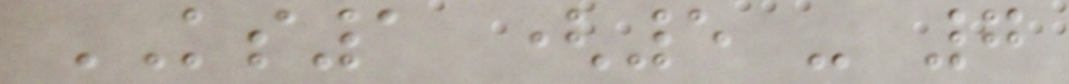KS1 (5 - 7
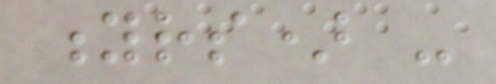yrs) -
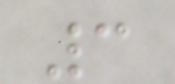3
